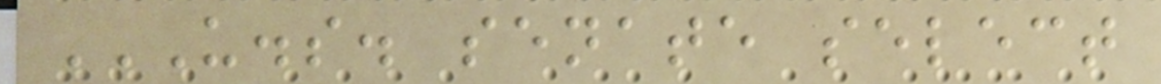U.S. SENATE SELECT
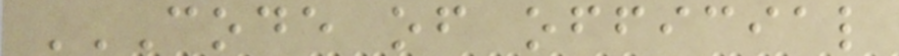CODE OF OFFICIAL
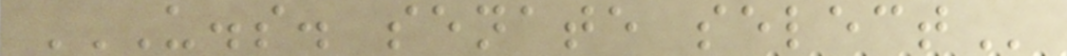U.S. SENATE SELECT
